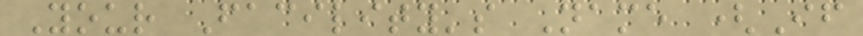Your Facility's Name (If
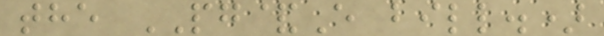the PG&E bill.)
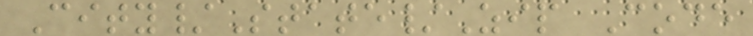City/State/Zip Code
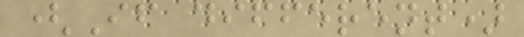(If different)
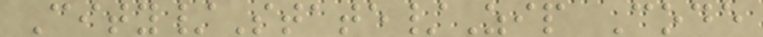City/State/Zip Code
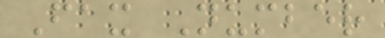Fax Number
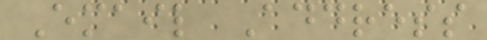Email Address
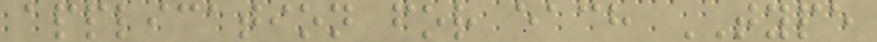application for each TYPE
